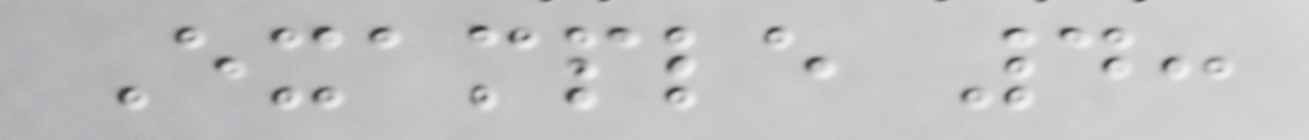Example 4:
